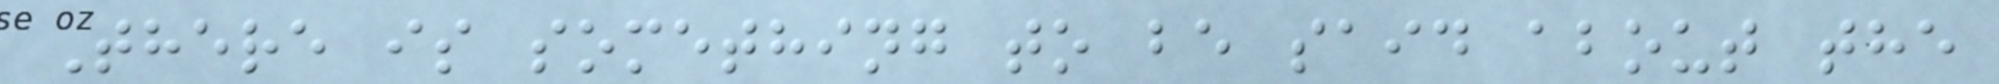There is something to be said about the
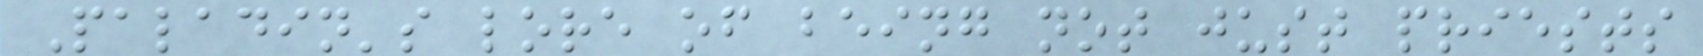Paladin's lore of being not just priests
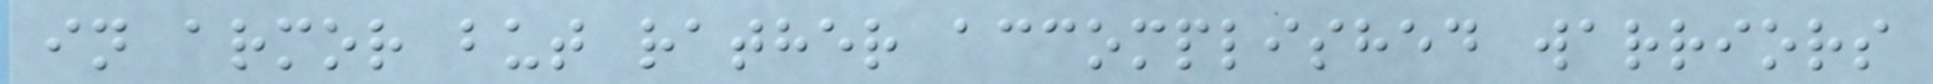in armor but rather accomplished warriors
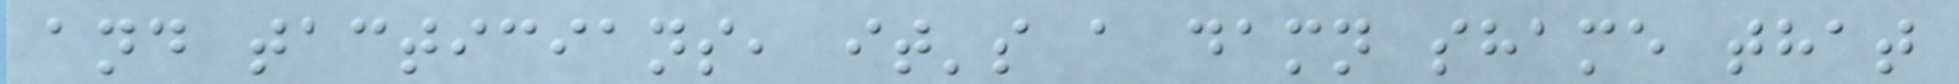and tacticians, it's a damn shame that
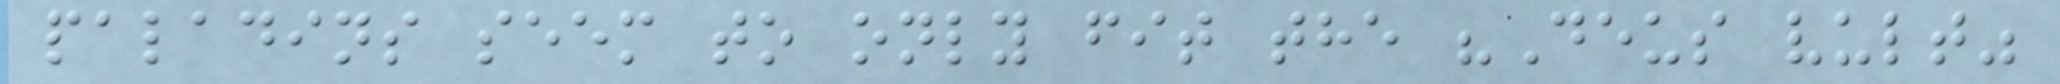paladins seem to only fit the "Deus vult"
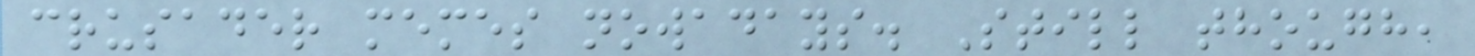crusader memes nowadays. Still though,
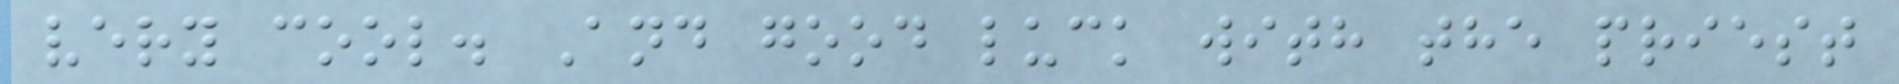very cool. And good luck with the priest
